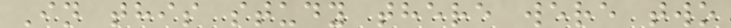In this study there were two
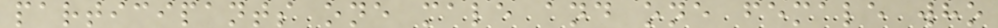participants one male and one female who
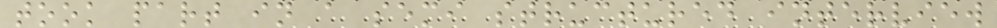took part in a semi structured interview
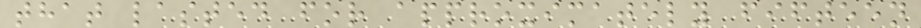that lasted for approximately fifteen
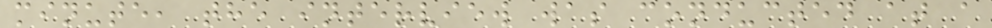minute, the interview was conducted at a
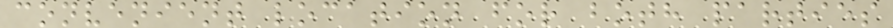convenient location for both parties
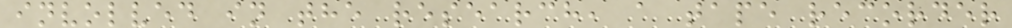involved in the research, a tape recorder
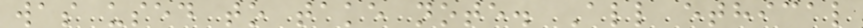was used to take note. All ethical
